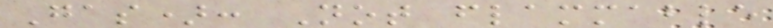Gas): Not flammable
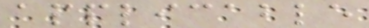applicable
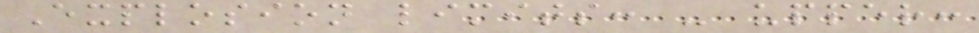Explosion limits: - upper:
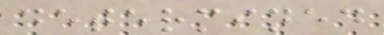determined
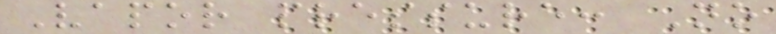Vapor pressure: No
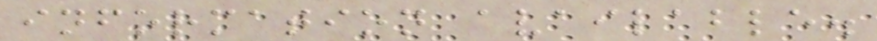information available.
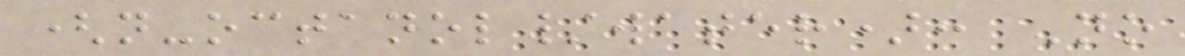(n-octanol/water): No
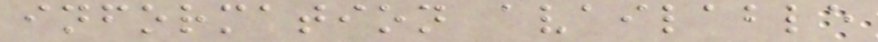information available
